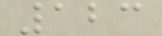123
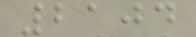2104
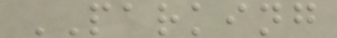PARKING
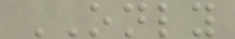ONLY
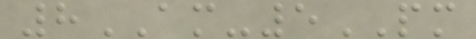8AM-5PM
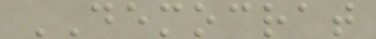DEMOCRAT
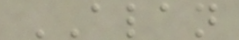ALAN
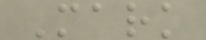Mark
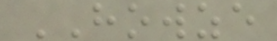HOWZE
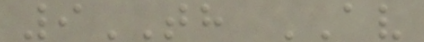9TH AV
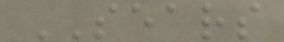SEARS
